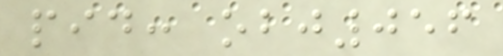pid: obj056
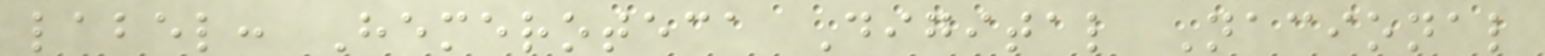label: Hemeroteca Digital Nacional
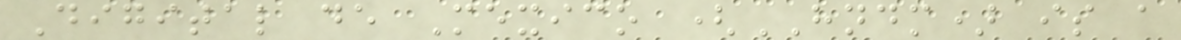Digital de Mexico (HNDM) is a
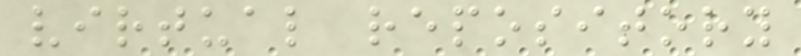virtual repository
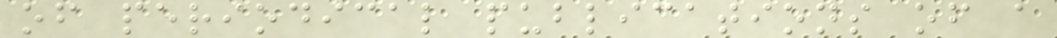of periodical publications of a
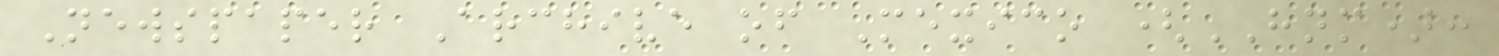Newspaper Archive of Mexico (HNM):
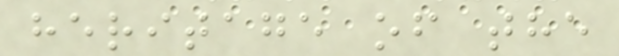heritage of the
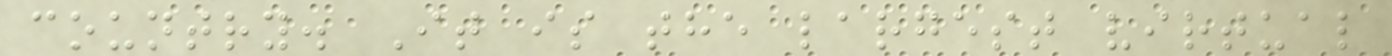country. It is the largest virtual
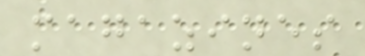magazines
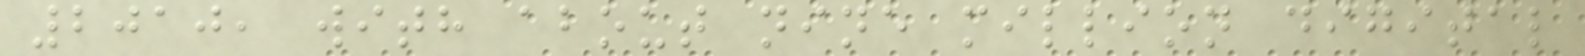2010, with about nine million digital
